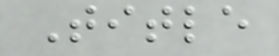Title
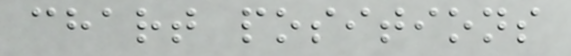chart positions
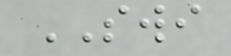SWI
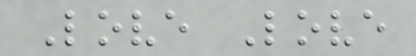Love Love
